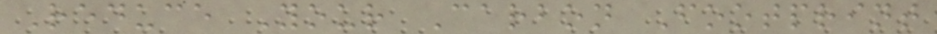Reduce Your Carbon Footprint
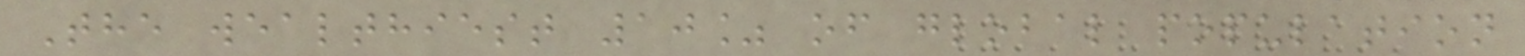The wealthiest 10% of global population
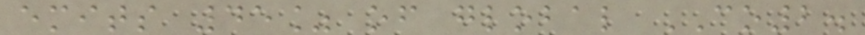emits 45% of global CO2.
